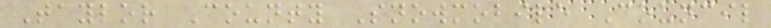Taylor County Snowmobile Council
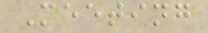Meeting
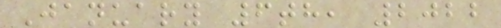January 6th, 2022
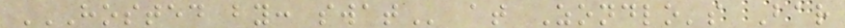HOSTED BY: SWAT at Zondlo's Bar
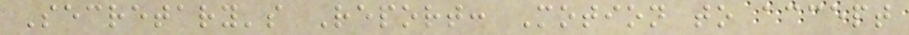Secretary's Report: Motion to accept
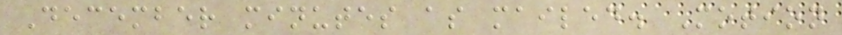December minutes as mailed. Motion
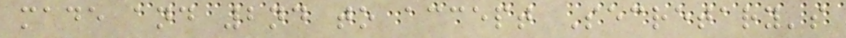made and 2nd to accept Secretary's
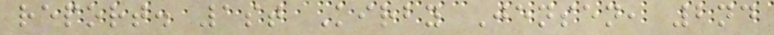report. 1st Kirby Jensen, 2nd
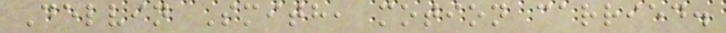Delvin Smith, motion carried.
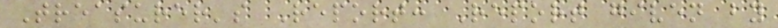Treasurer's Report: Report given by
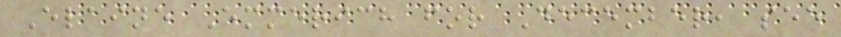Elaine Emmerich for December, see
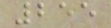255
